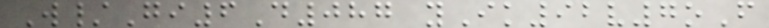W/Gi6D087 yIk92v7oF
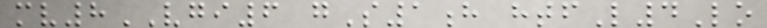mv8VGI6 gS1h htfL4Lo
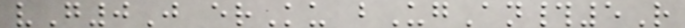vG0J erKu bUgAn#5R
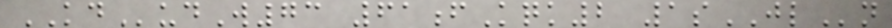KDudW73 61fKqk2 1sJLn
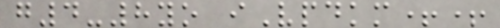g4-8yo iVpdkm++
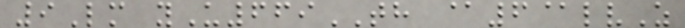9Lm yU669TH @6@lvZ
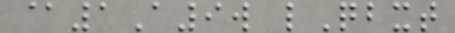@1A9w lQbxt
